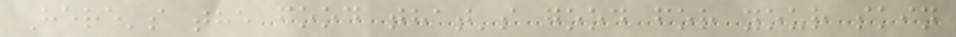Here's the food that's good for your skin
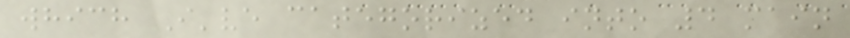which I've categorized into 4 main
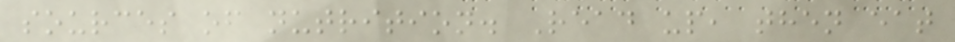sources of nutrition. Read up, then eat
